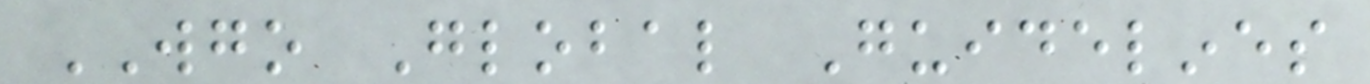WGO Global Guidelines
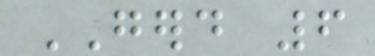GERD 6
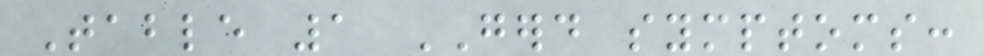Table 1 GERD symptoms:
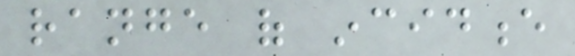range of incidence
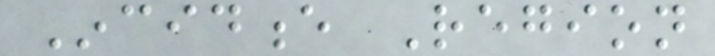Incidence Region
